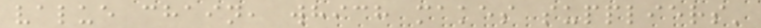value chain, which makes suppliers'
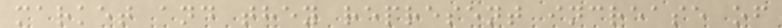market and they represent increase of
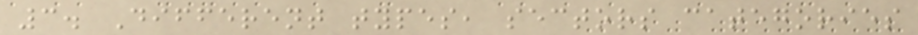3. Different types, sectors categories
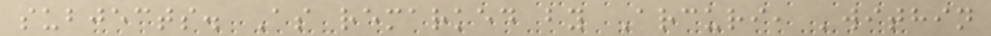subjects. As remarked by Arcuri, 'within
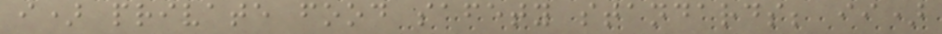i) private food safety standards; ii)
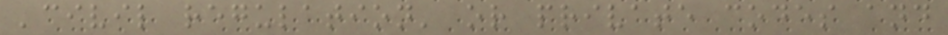'civil regulation' or private codes and
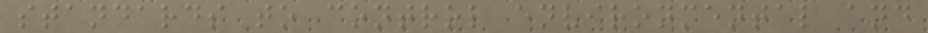standards to control environmental and
